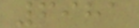6981
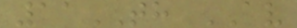11TH AV
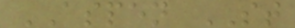ASPEN ST
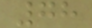78
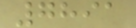7891
